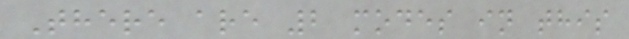There are 2 modes in this
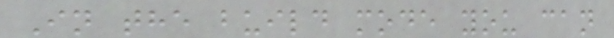In the build mode you can
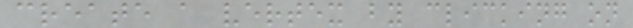create a vertex by clicking on
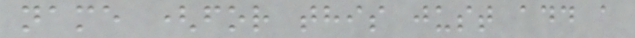name (for this just add a
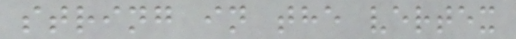string in the vertex
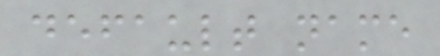default name
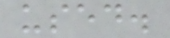used.
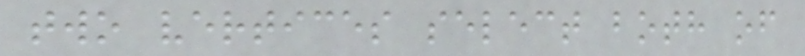two vertices select both of
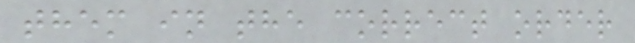them in the correct order
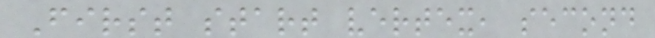First start vertex, second
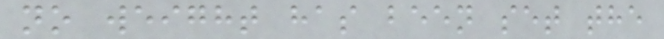no weight has been set the
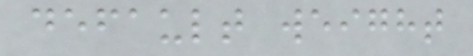default weight
